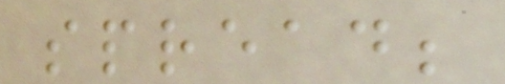spread;
